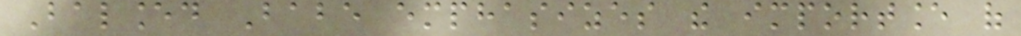Balanced Babe emphasizes the importance of
